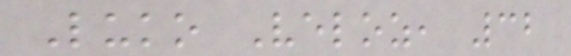Luko Veloz, 32
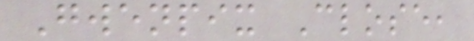Gwenpix Close,
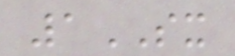1SX
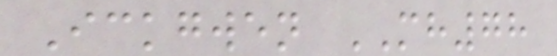Ickgwen MH78
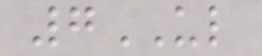7UL
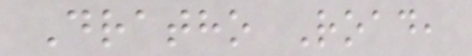Dratho Road,
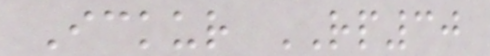Ickur RP30
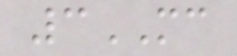3MC
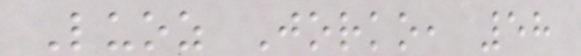Luoz Jorko, 58
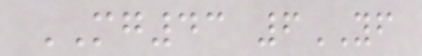MG43 6YF
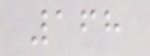168
